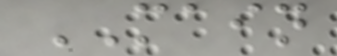MAIN
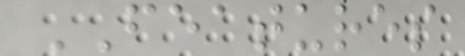FEATURES
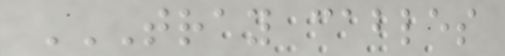TRAY CABLES
